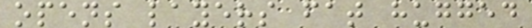opens layers fat hugged
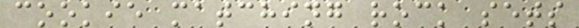cookie matching rock sets
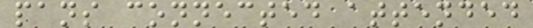pans connected attended
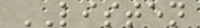LISTEN
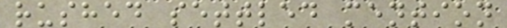rushed settled mention
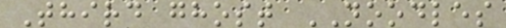Third ghost NOODLES
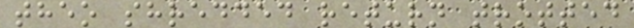theo shredded return trotted
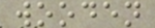wooden
